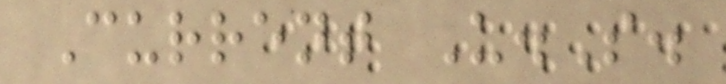Current U.S.
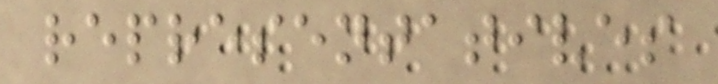representatives
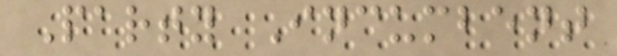Party Incumbent
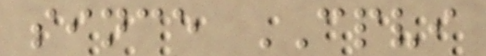since CPVI
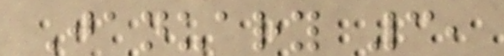January 3,
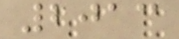2013
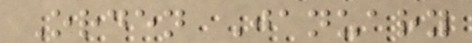Orden January
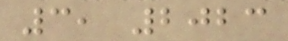3, 2023
